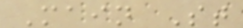Main St
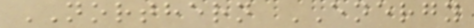NORTHERN ENERGY
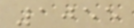1055
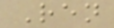Ren
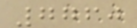7760
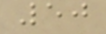50
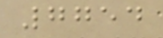7754
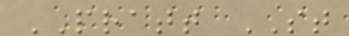PRATT ST
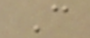C
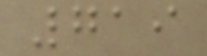719
